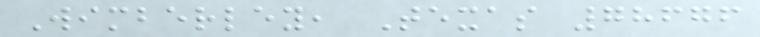Wimberley, Texas 78676
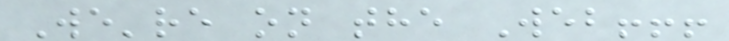We're on the Web!!!
